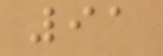91
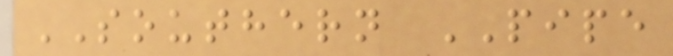SOUTHERN PIPE
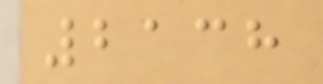2138
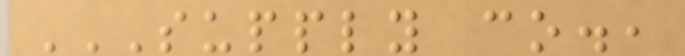SUPPLY CO.,
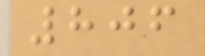806
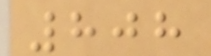808
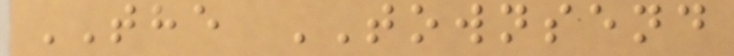THE TOWNSEND
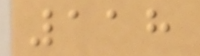118
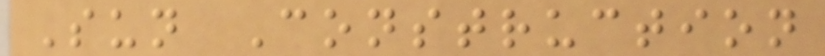Sun Construction
